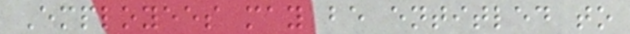Employees may be entitled to
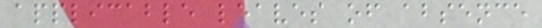applicable leaves of absence
